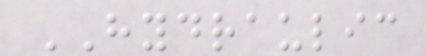HYDRAULIC
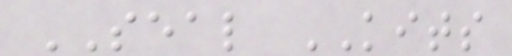SEAL KITS
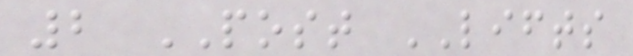2 POST LIFTS
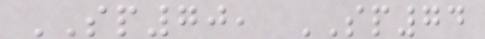SP70, SP74
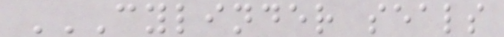CYLINDER SEALS
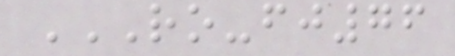RO-FJ76
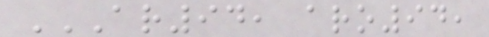AR94, ARO94,
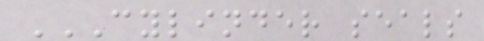CYLINDER SEALS
